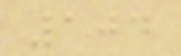104
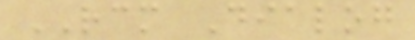RCM Dialog
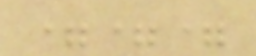===
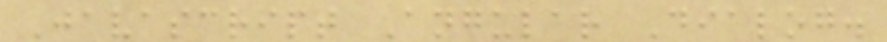Javascript Angular Dialog.
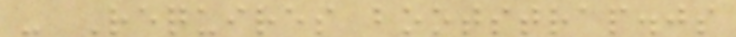- Requires bootstrap.js
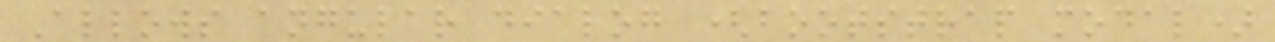Allows angular dialog (bootstrap modal)
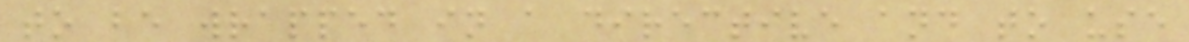to be wrapped in a directive and to use
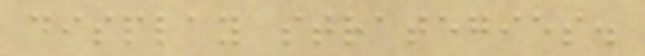display strategies.
